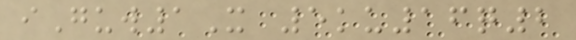iGuw1X 5ku16q2
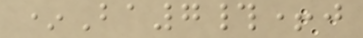*Ba7#+j
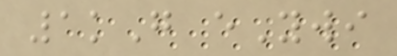1kG eYwi
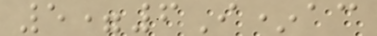5=6I*ac
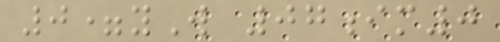0=yW 07im0
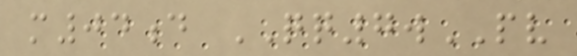m04d QQ7wPV
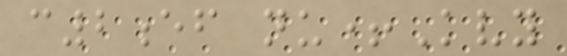c2ef nu+Kvy
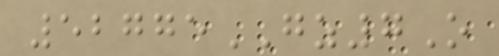52775GZ7O
